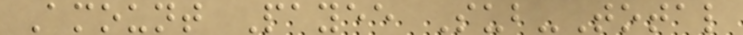Amount Payee Sub-Total
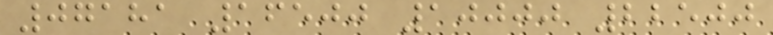07181 16500 10000 22500
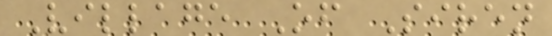Village Of Siren
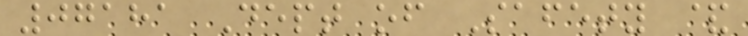07181 Dept of Safety &
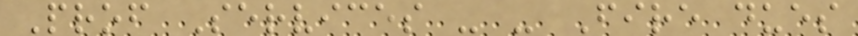Prof Services - - Fire dues
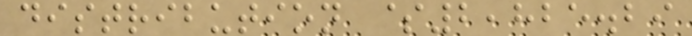distribution $2,825.29
